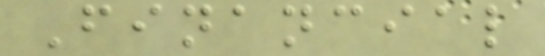Financial
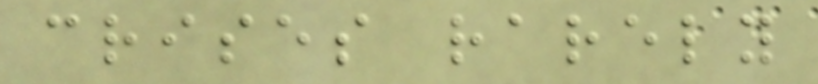crises rarely
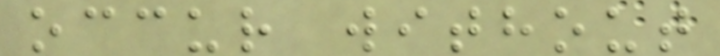occur without
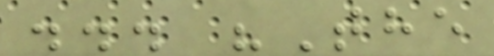... "The
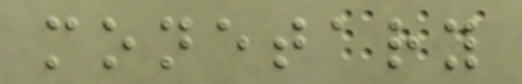monetary
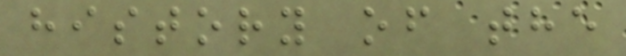history of the
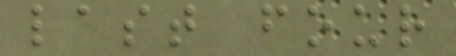last four
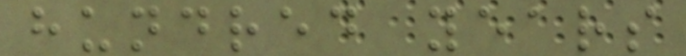hundred years
